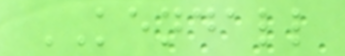KENDALL
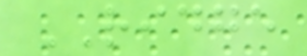RIDGE
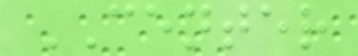CENTER
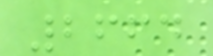2664
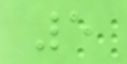5
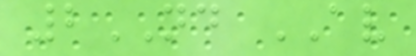2ND AV
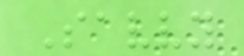Savvy
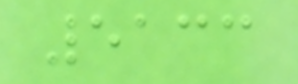5133
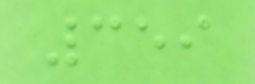359
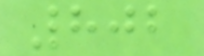802
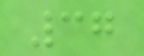37
